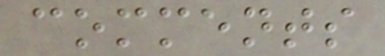comments
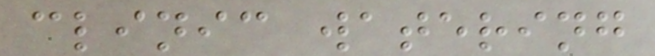clinic watering
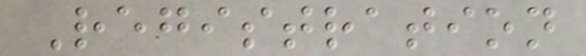Registration
